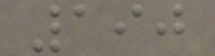190
